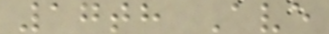17th Ave
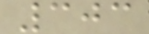303
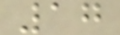17
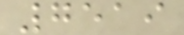7519
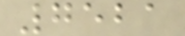7521
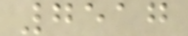7517
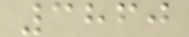3860
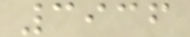3936
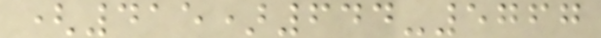(415)644-5767
